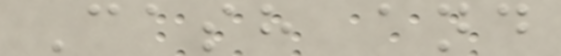Cash and
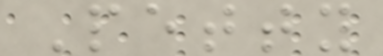Petty
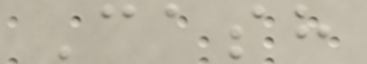Cash
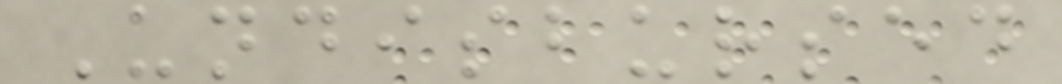Undisbursed
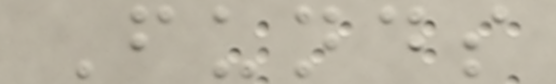Funds
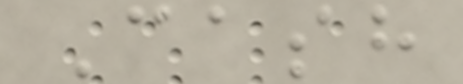Cash
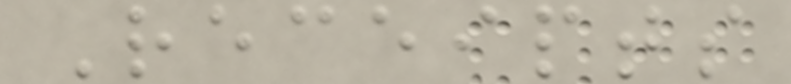Receipts
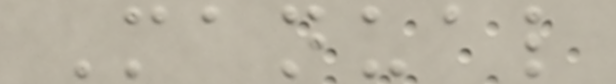Manual
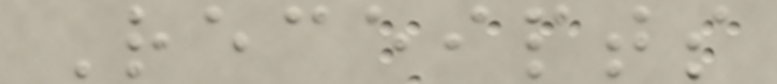Receipts
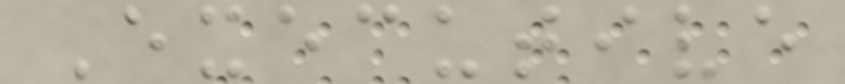Executive
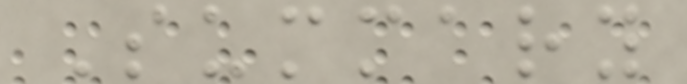Summary
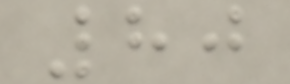80
